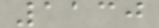1130
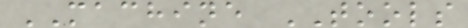MACHINE TOOLS
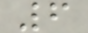6
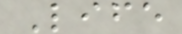Life
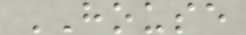HOUSE
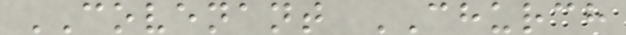COVENANT CHURCH
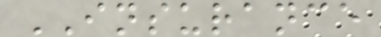INSURANCE
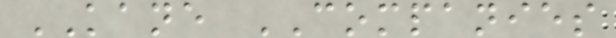KANE COMPANIES
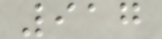917
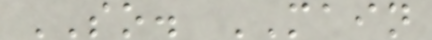SO. MAIN
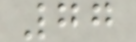77
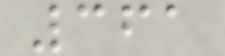361
